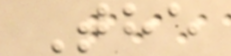The
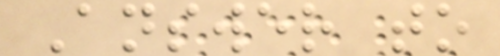Answer to
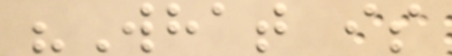"What is
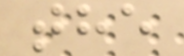the
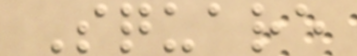Square
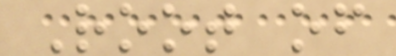Root of
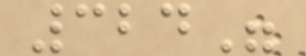324"
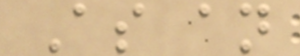As an
